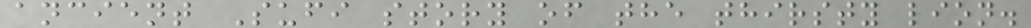ancient Sufi story of the thirsty lion.
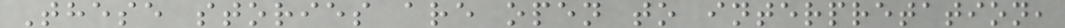These stories are open to interpretation,
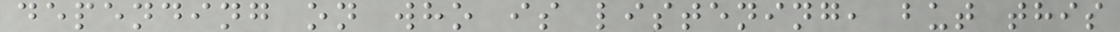depending on who is listening, but this
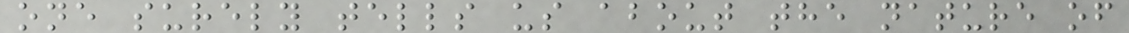one surely tells us about the nature of
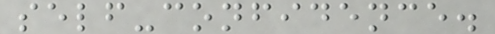self-confidence.
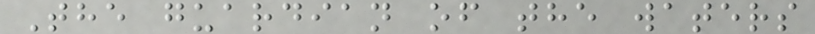The guardian of the waters
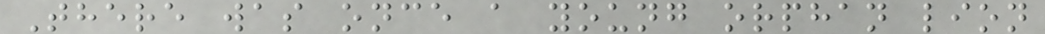There was once a young orphan lion
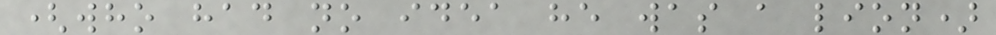(who had no idea he was a lion)
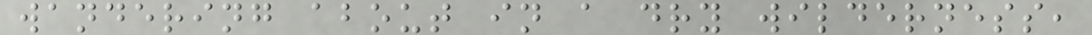wandering about in a dry wilderness,
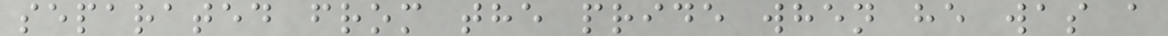separated from the pride when he was a
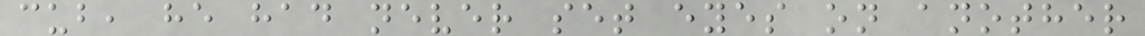cub, he had never set eyes on another
